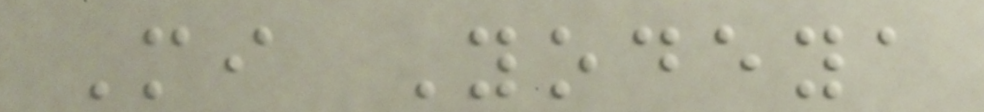Mi Yodeya
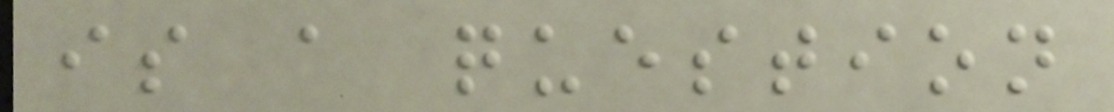is a question
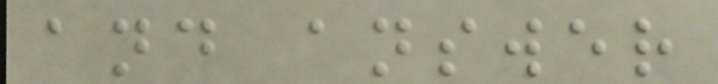and answer
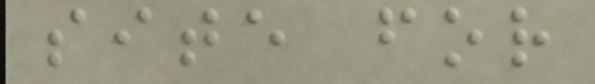site for
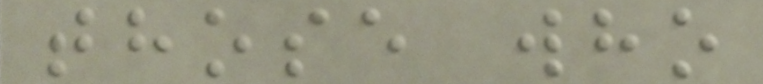those who
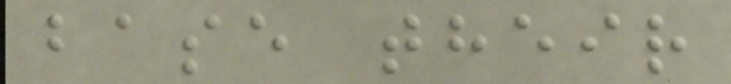base their
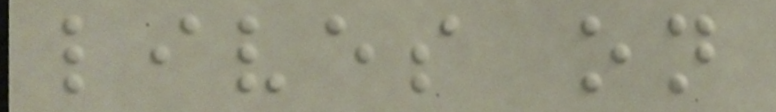lives on
